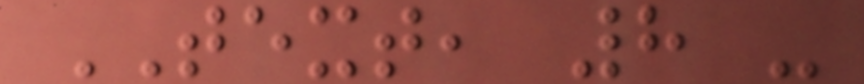TEXT, 8 -
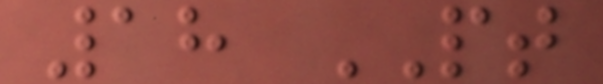18 PT
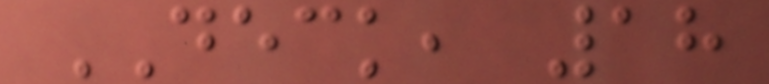DECK, 18
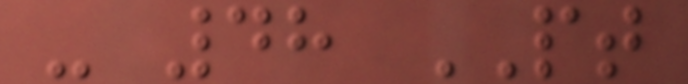- 48 PT
